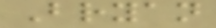Bryan
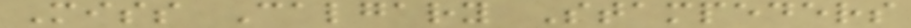Miss Calgary Stampeders
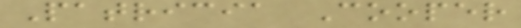Patricia Cooper
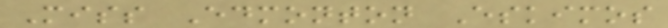Miss Edmonton Eskimos
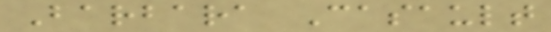Barbara Casault
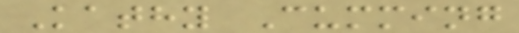Kathy Cumming
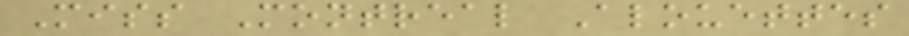Miss Montreal Alouettes
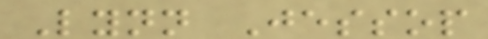Lynn Jessop
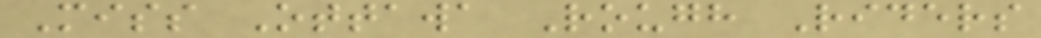Miss Ottawa Rough Riders
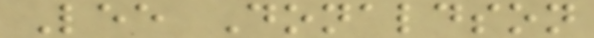Lee Donaldson
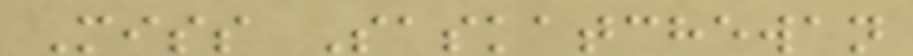Miss Saskatchewan
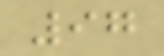97
